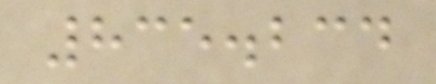835.234
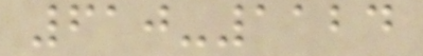610-1124
